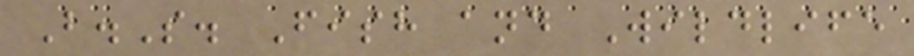B.S. Fish and Wildlife
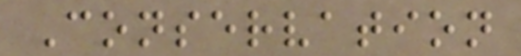Conservation
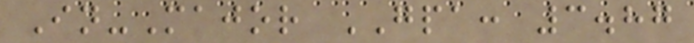In-Major GPA: 3.87
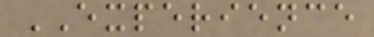EXPERIENCE
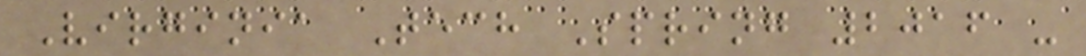Virginia Tech Spring 2016 -
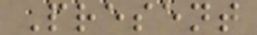Present
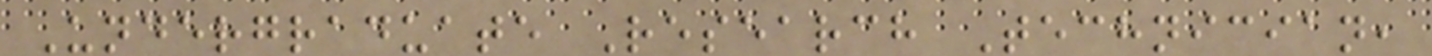Undergraduate Research Technician,
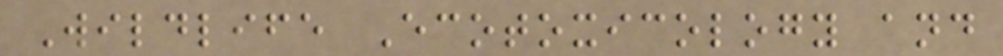Wildlife Ecotoxicology and
